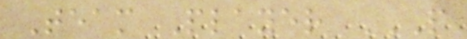Team Player P
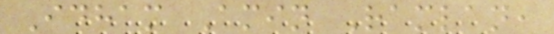Idham Amin Ramlan,
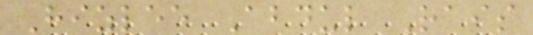Hizlee Abdul Rais
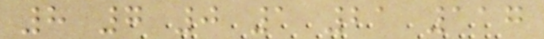8 7 0 1 21 117
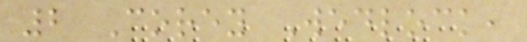2 Corey Wedlock,
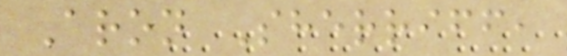Aron Sherriff,
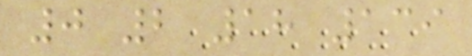0 2 18 139
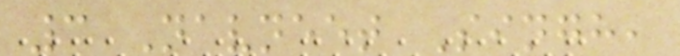3 Navneet Singh,
